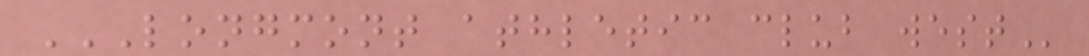LONGMONT ATHLETIC CLUB WEST
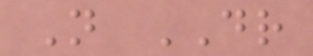N DR
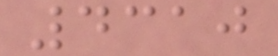4310
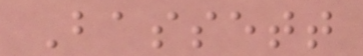Bassett
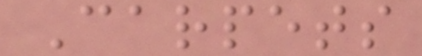Carpets
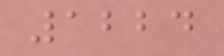1224
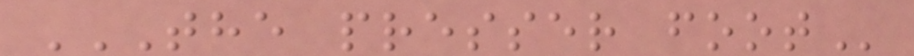THE PRESSER FOOT
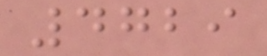4729
